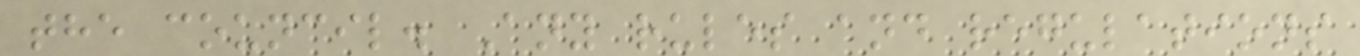the council. Any rules and regulations
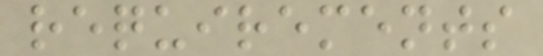requirements
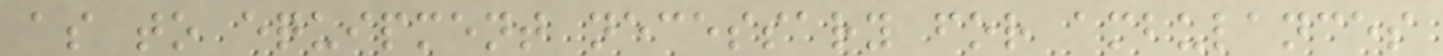as to equipment necessary for ambulances
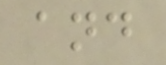and
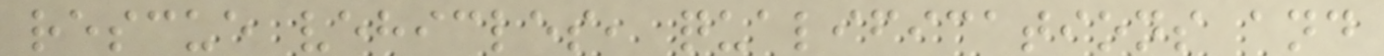rescue vehicles, qualifications and
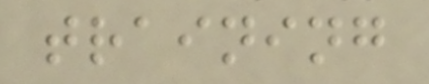training
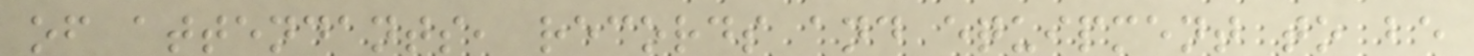of attendants, records and equipment to be
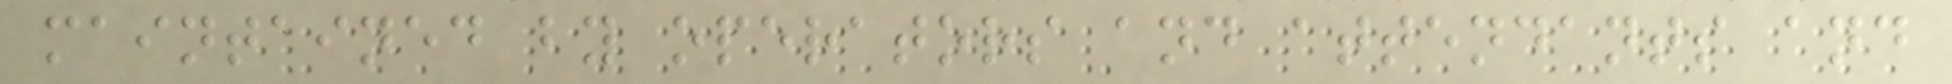maintained by operators and attendants and
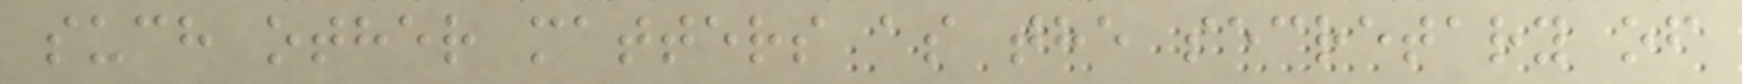such other matters as the secretary of
